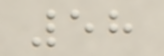58
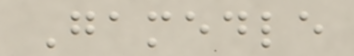Gamedle
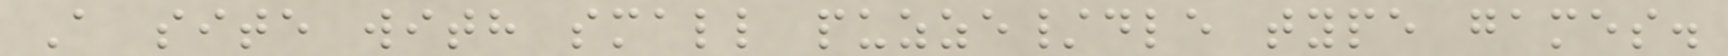A site with small puzze/dle type games.
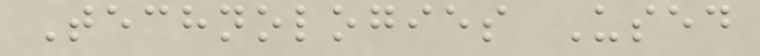Technologies Used
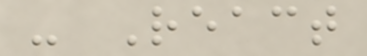- React
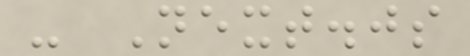- Next.js
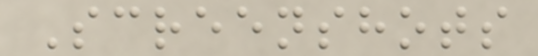Screenshots
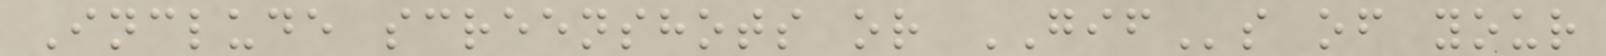Include screenshots or GIFs of your
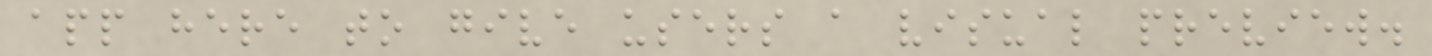app here to give users a visual preview.
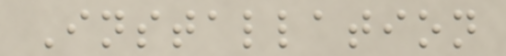Installation
